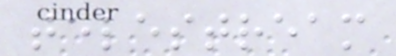telestream
